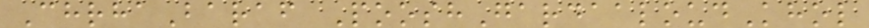ChrhaBaraf PooshGardaaloudKhol
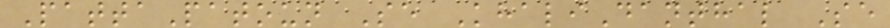PattaPatoun Se KhaliDanthal Se
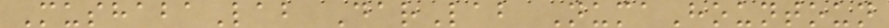MushabaLab DarLab NumaHountoun
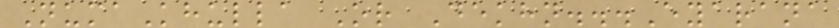NumaKhulla Or Dekhn...Eyarana
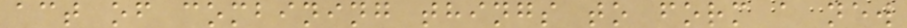act of combining things to form a new
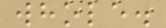whole.
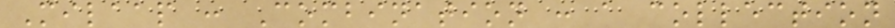Milaap : Combination : a collection
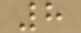8
